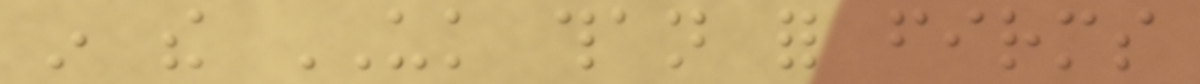in the UK than for firms
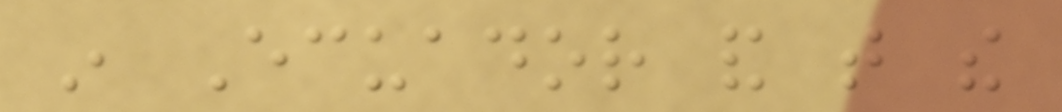in Ecuador and that the
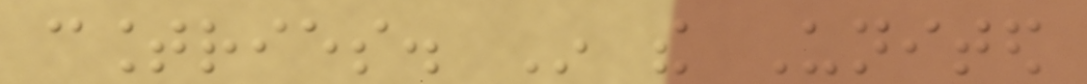countries. In the United
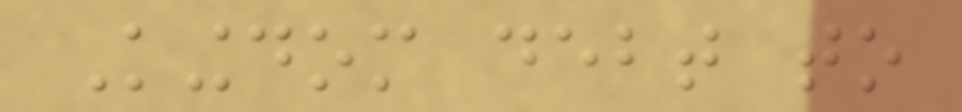Kingdom debt to
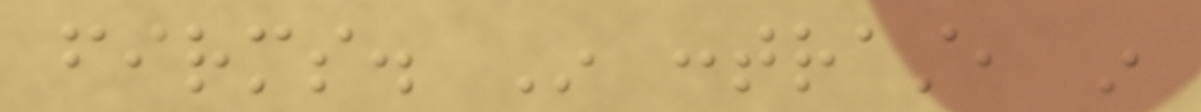firms. In contrast, in
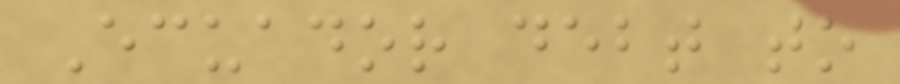Ecuador debt to
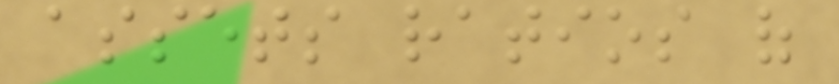assets ratios of
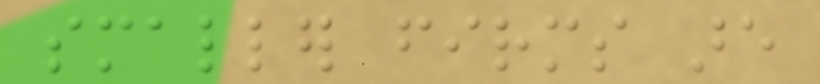smaller firms are
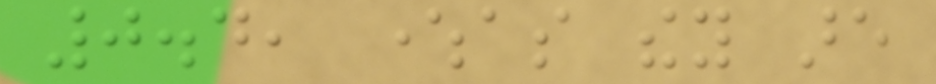0.4, whereas they are
